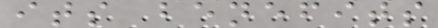its benefits
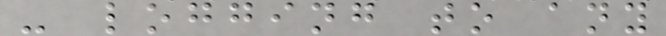- logging to any
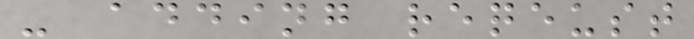- adding reqeust
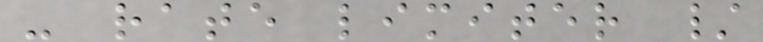- rate limiter /
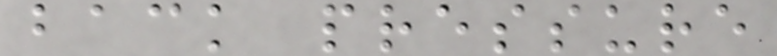back pressure
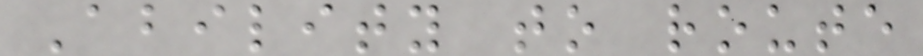Ability to route
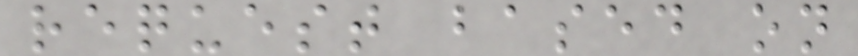request based on
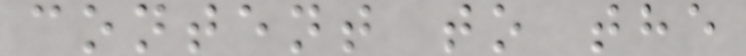content to the
